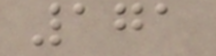171
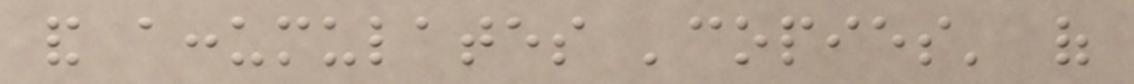and accumulates 'copies' of
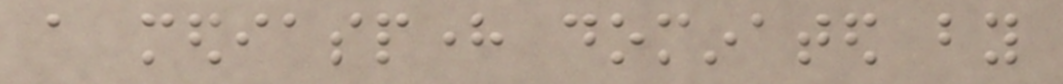a mediasphere dominated by
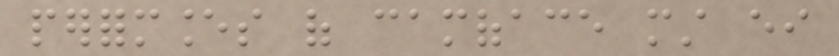performances of camoface must either
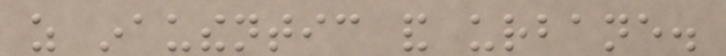as inauthentic and urbane.
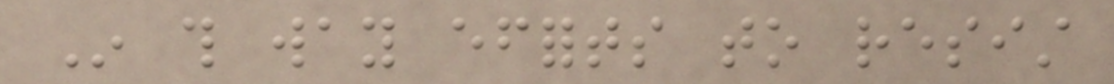In this way efforts to resist
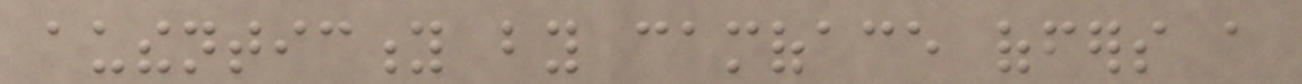authenticity by camoface offers a
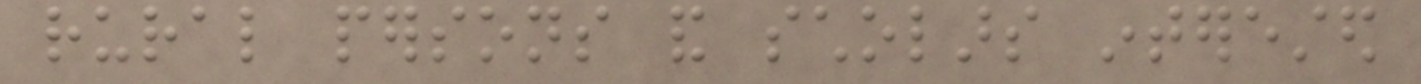rural persons and scholars interested
